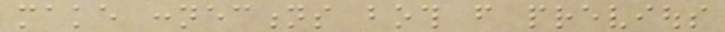make connections both from previous
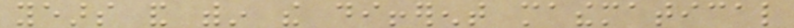years and within the different mathematical
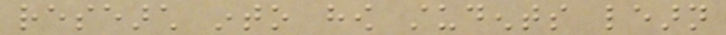research into how students learn
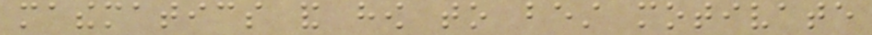mathematics and how to best motivate
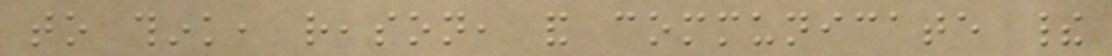to think, reason, and communicate their
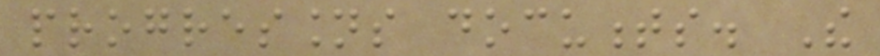progressions documents. The
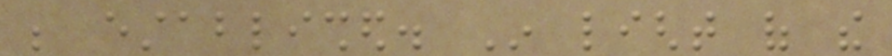be established. In light of the
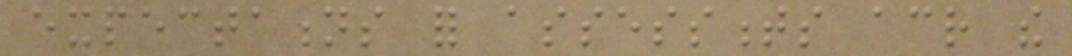expectations for assessments across the
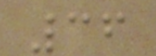36
